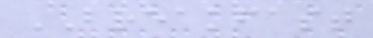BREAKFAST
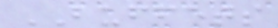BUFFETS
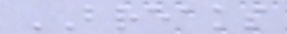BREAKS
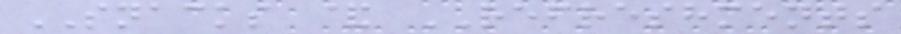SNACKS & REFRESHMENTS
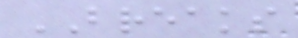BREAKS
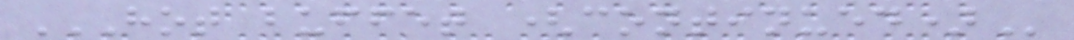HOT BUFFET (CONTINUED)
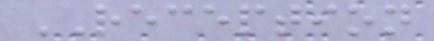RECEPTION
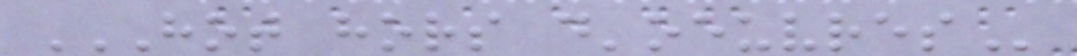HOT HORS D'OEUVRES
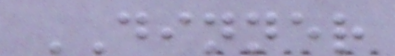DINNER
